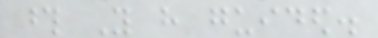those You have guided.
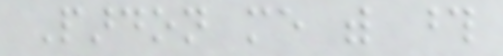Pardon me with those
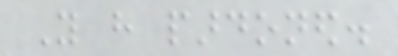You have pardoned.
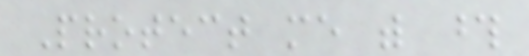Protect me with those
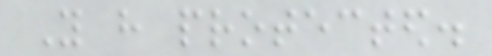You have protected.
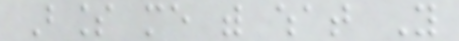Bless me with what You
